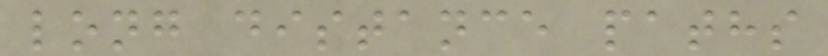long distance paths
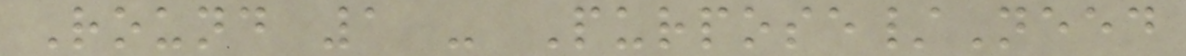Round 1 - Purpose/Need
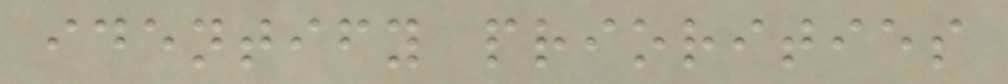identify priorities
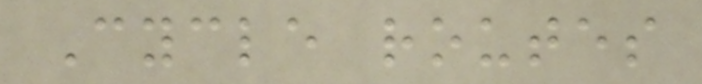Cycle routes
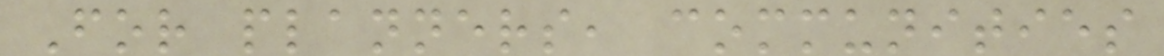For planners, communities
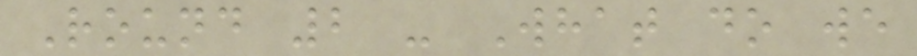Round 2 - What do we
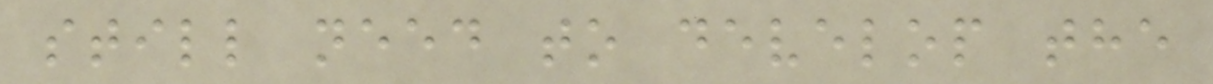still need to develop the
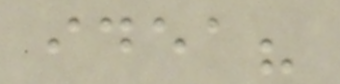idea?
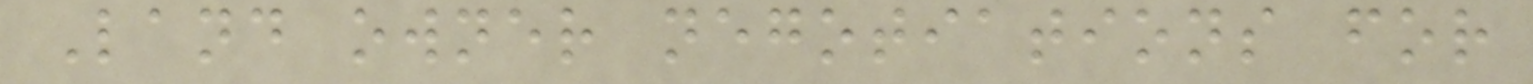Land owner negotiations for
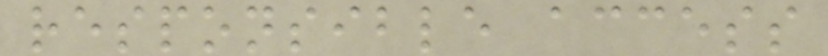responsible access
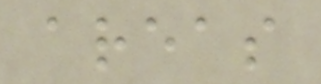areas
